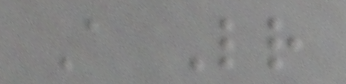A Letter
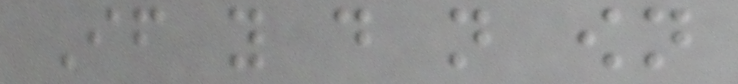If you do not own
